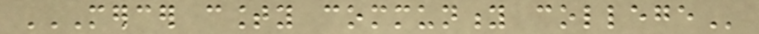MERCER COUNTY COMMUNITY COLLEGE
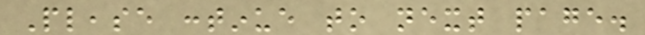Please continue to next page.
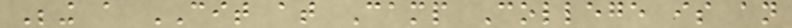Being a CIT at Camp College is an
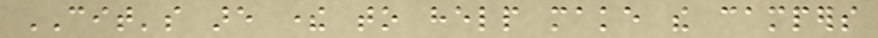CIT's are there to help make the campers
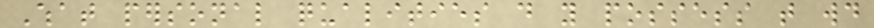What personal qualities do you possess that would
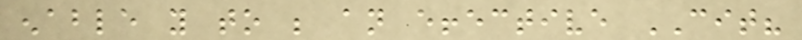enable you to be an effective CIT?
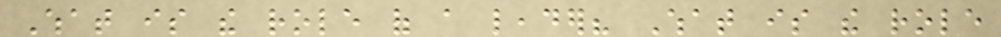What is the role of a leader? What is the role
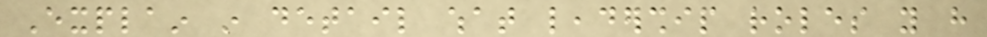Explain in detail what leadership roles you have
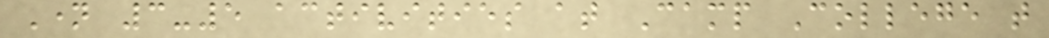Name 3-5 activities at Camp College that
